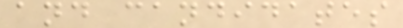and candidates
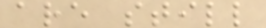are still
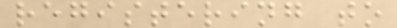registering to
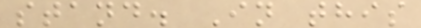stand. In this
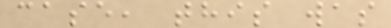case, this was
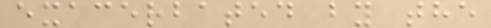exacerbated by the
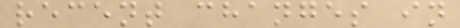recent changes in
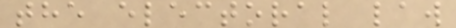the electoral law
